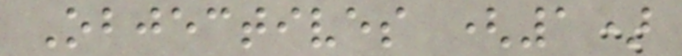Objectives (1)
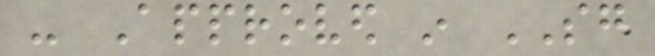- Approved in SG
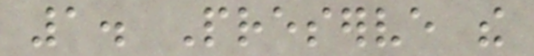1. Preserve the
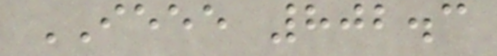IEEE 802.3
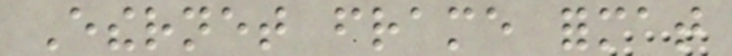Ethernet frame format
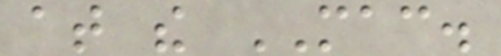at the MAC.
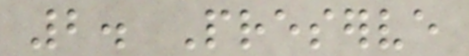2. Preserve
